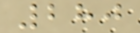280
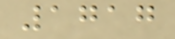1717
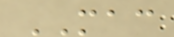MAC
